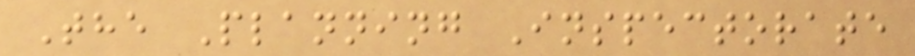The Planning Inspectorate
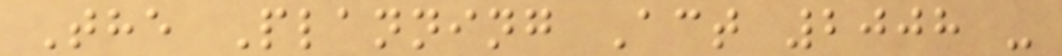The Planning Act 2008 -
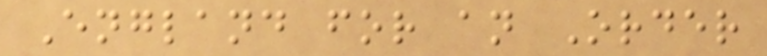England for an Order
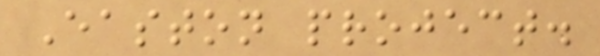Easton project.
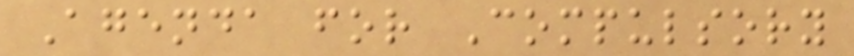Agenda for Compulsory
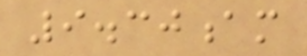9.30am
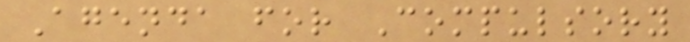Agenda for Compulsory
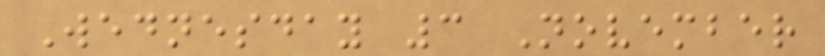Wednesday 3 November
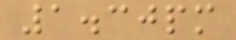1.30pm
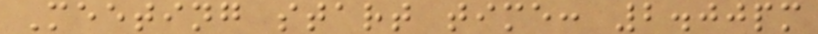Meeting start time: 2.00pm
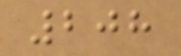208
